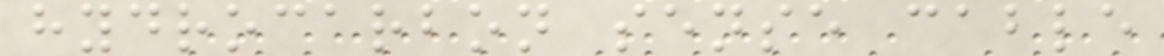hydrocarbon sense cable
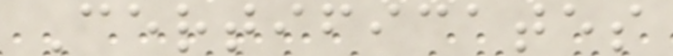Certificates
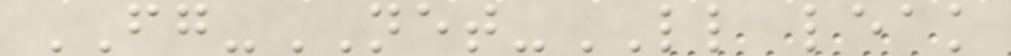FG-NET-LL leak
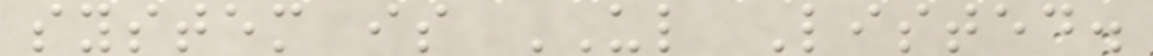system is UL Listed.
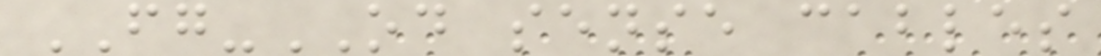FG-OD sense cables
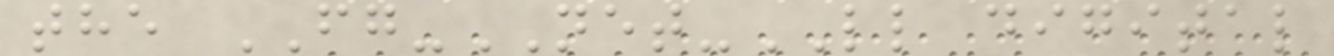the FG-NET-LL digital
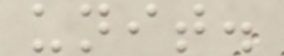unit.
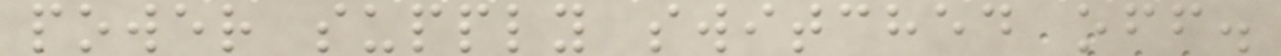power supply switched off.
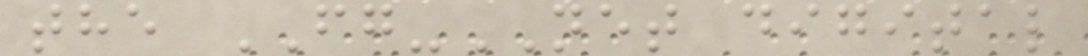the FG-NET digital
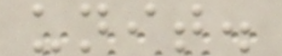unit.
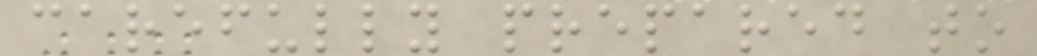carefully prepared to
